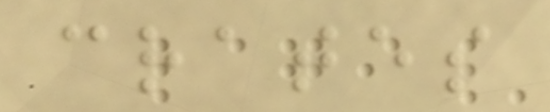crates
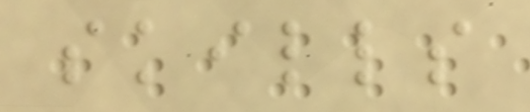skills
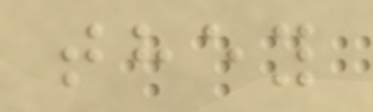they
